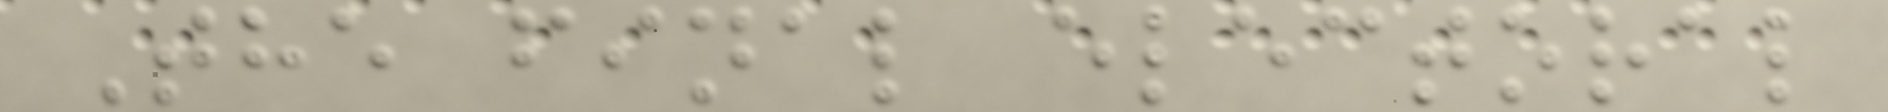The final electoral
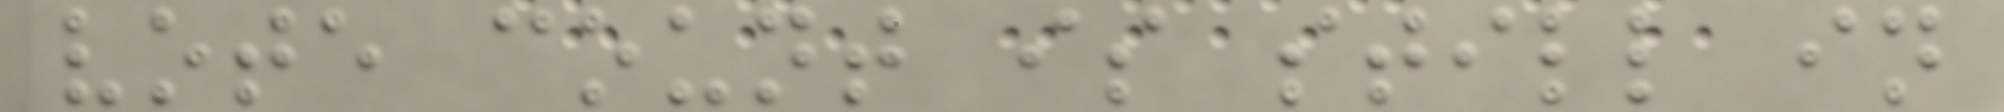vote count is still in
